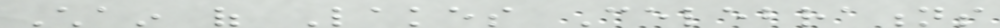Chain of Lakes Celebrations
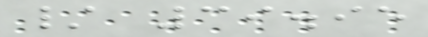/ 39.95
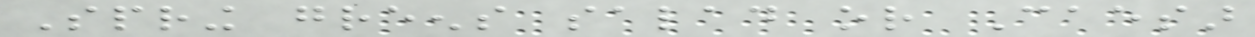Spring greens salad or Caesar
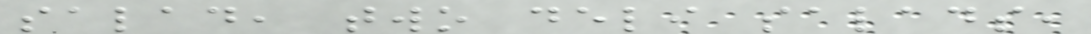salad, two deli salads,
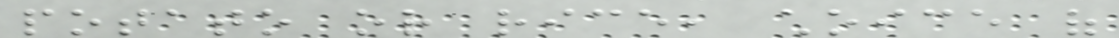potato or rice, choice of
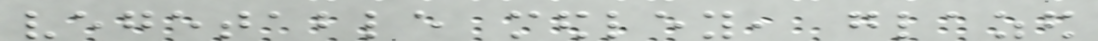vegetable medley, glazed
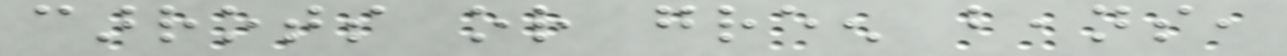carrots or green beans,
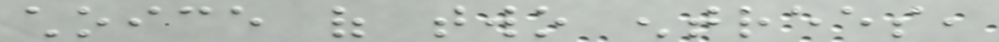choice of two entrees,
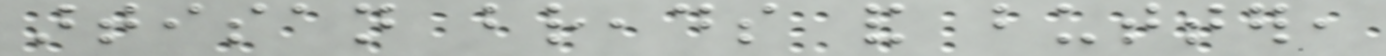artisan breads and butter,
